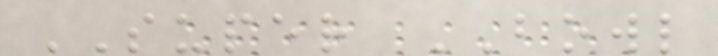SUPER BOWL
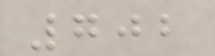702
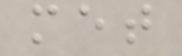met
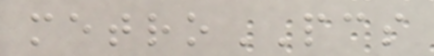metroPCS
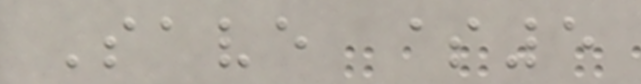Save $5
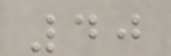40
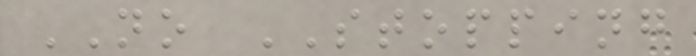NO STOPPING
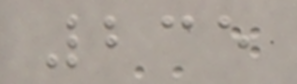235
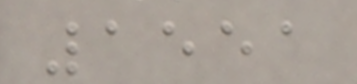1551
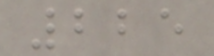225
